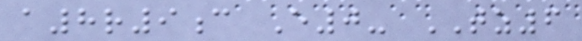a8r9c E0- TZ6
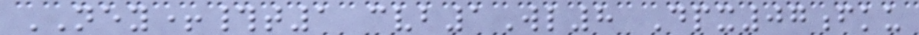NEY+#t1 cvb1Wl8 Dpx07fku
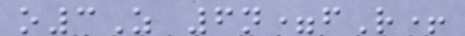o3Z 6n=fR+
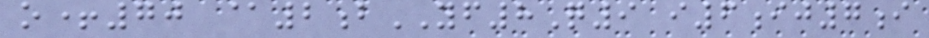o+70 @2bYF8Q9 i6ij7i
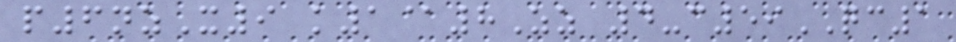p6nzX9 k1@8Zz 4-c59QC1
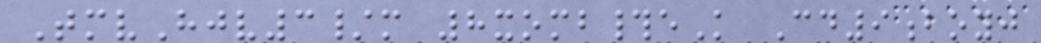TmvHjv3/m 8xomb#eK Cd9boyj
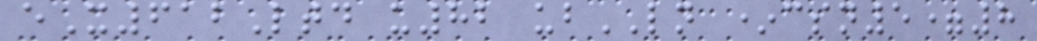eX612Ltd u82 ubLN *csn5=8
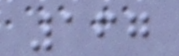167
